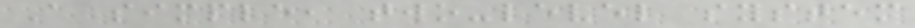A simple, two-level system
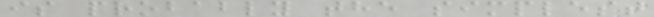is probably the simplest
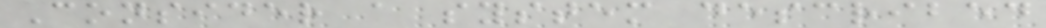Consider a system described
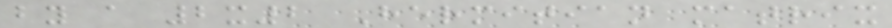by a 2x2 Hermitian matrix
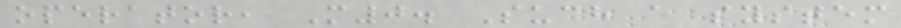operator, M0. Such a system
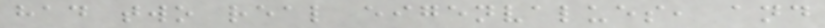had two real eigenvalues, and
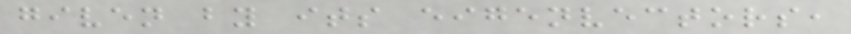given by its eigenvectors,
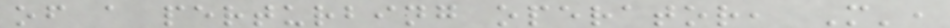of a perturbing operator, M',
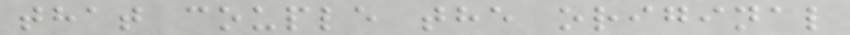that couple the original
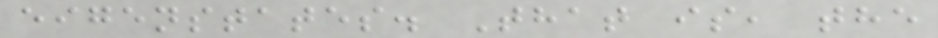eigenstates. That is, the
